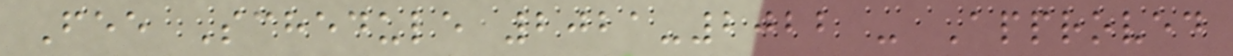Fee Schedule 2021-2022 - Approved
